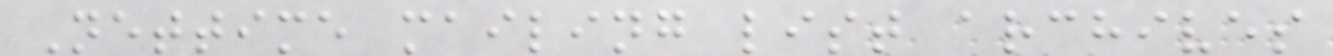Nettime mailing list archives
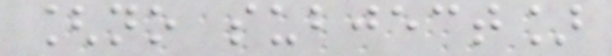[no subject]
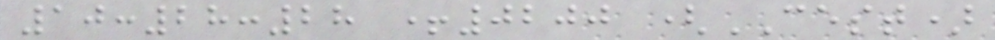10:28:28 +0200 (CEST)
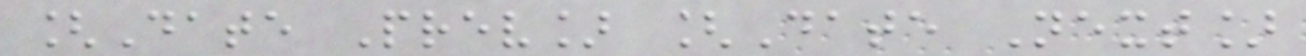[Date Prev] [Date Next]
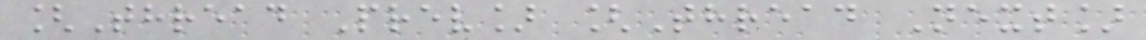[Thread Prev] [Thread Next]
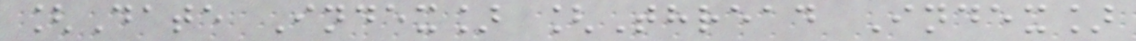[Date Index] [Thread Index]
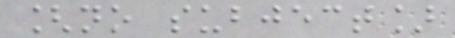[no subject]
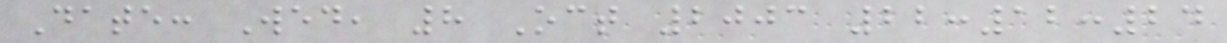Date: Wed, 8 Oct 2003 22:12:24
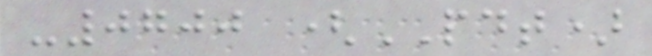-0700 (PDT)
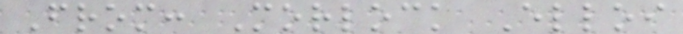From: Morlock Elloi
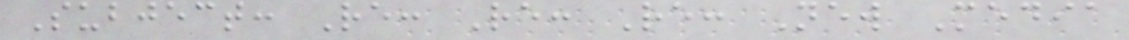Subject: Re: Re: Re: New Media
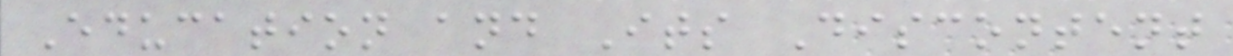Education and Its Discontent
